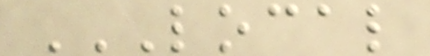LOCAL
